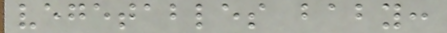vegetables baby:
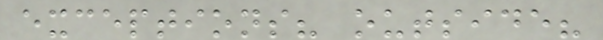exceptions? outside?
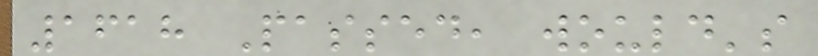1618 Passed, would's
